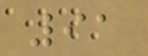91
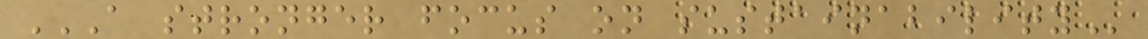A STRONGER FOCUS ON SUSTAINABILITY
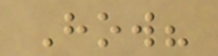How?
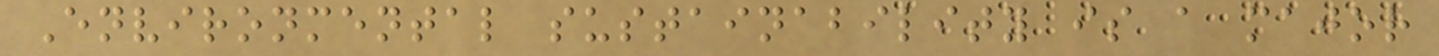Environmental sustainability is a major
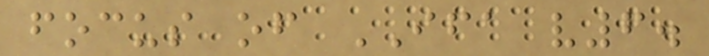focus of IFA v6.
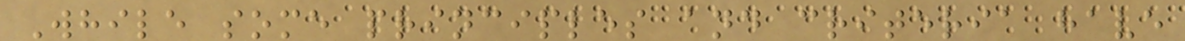While some principles and criteria have
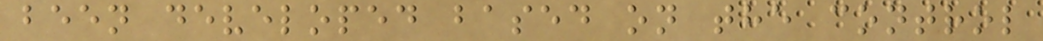been developed based on the control
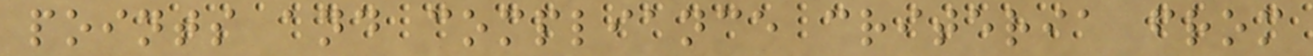points and compliance criteria from
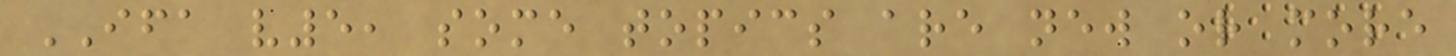IFA v5, some topics are new or more
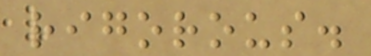rigorous.
